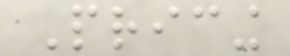Pricing
